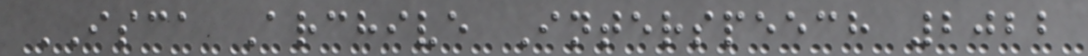ISCA Archive Interspeech 2022
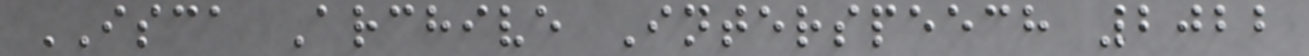ISCA Archive Interspeech 2022
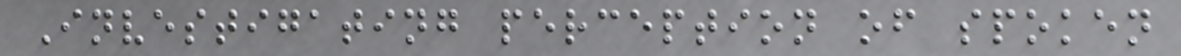Investigating perception of spoken
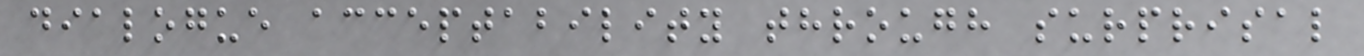dialogue acceptability through surprisal
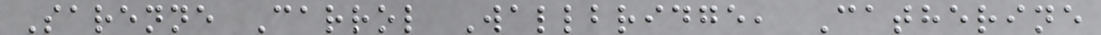Sarenne Carrol Wallbridge, Catherine
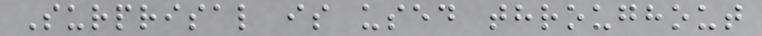Surprisal is used throughout
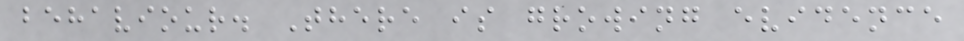behaviour. There is growing evidence
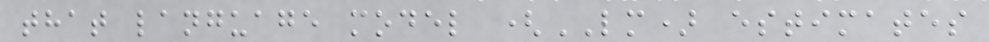that language model (LM) estimates
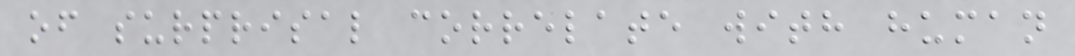of surprisal correlate with human
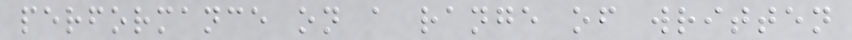performance on a range of written
